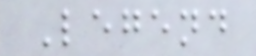Legend
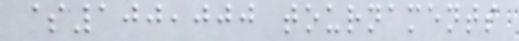$100,000 tournaments
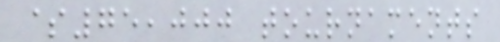$75,000 tournaments
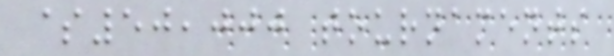$50,000 tournaments
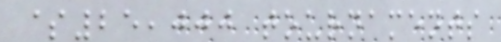$25,000 tournaments
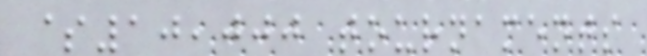$10,000 tournaments
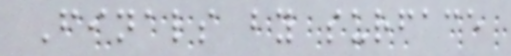Finals by surface
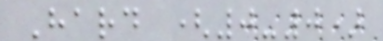Hard (0-0)
